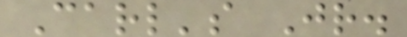Carl's Jr.
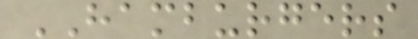HAMBURGERS
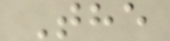The
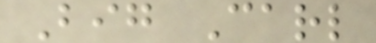Big Carl
